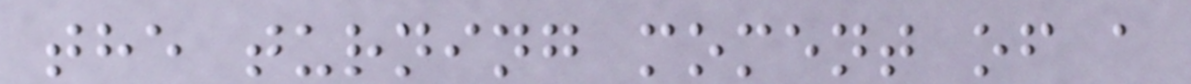the turning moment of a
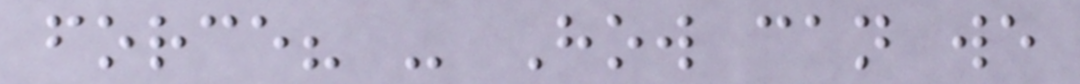force? - How can we
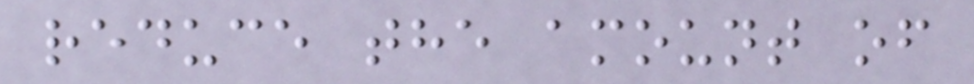reduce the amount of
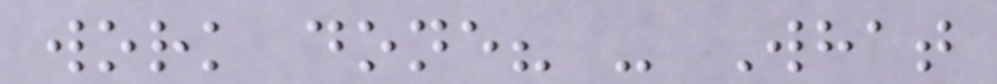work done? - What
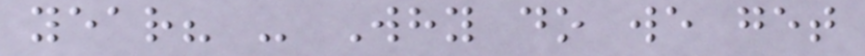year? - Why do we get
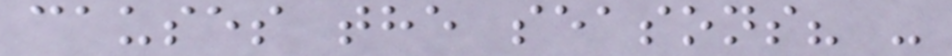causes the seasons? -
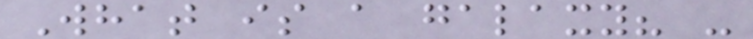What is a galaxy? -
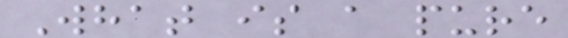What is a pure
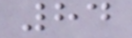84
